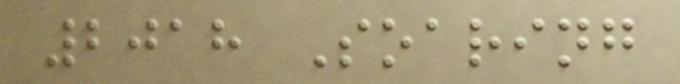2018 Soaring
